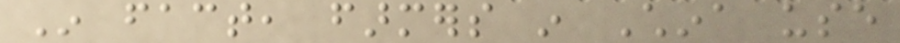In fact, farmers in China use
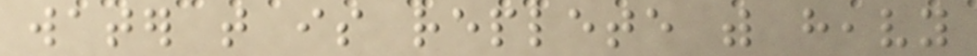water that is replete with heavy
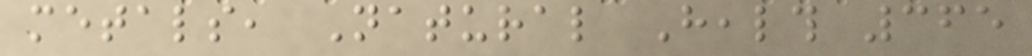metals, Natural Health 365
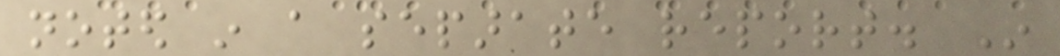noted in a separate report. In
